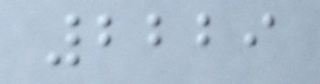2229
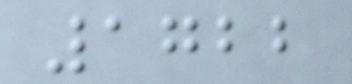1722
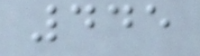445
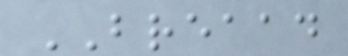BREAAD
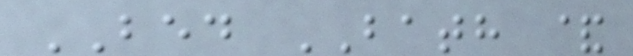BED BATH &
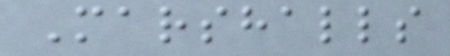Marshalls
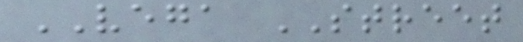VEGA STREET
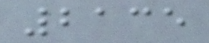2135
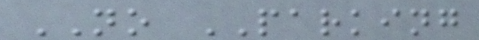NO PARKING
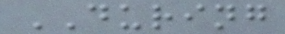DURING
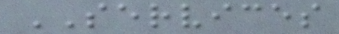SERVICES
